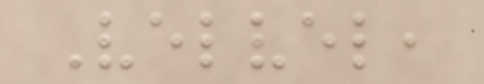Velvel,
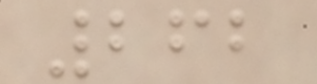262
